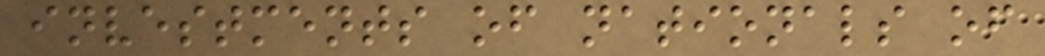investments of nationals of
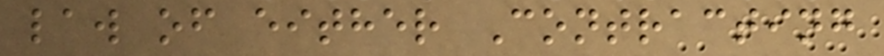law of either Contracting
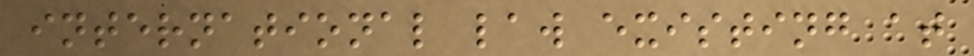international law existing at
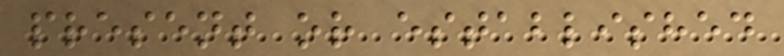present or established
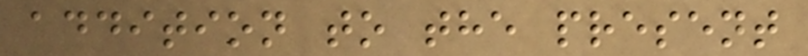addition to the present
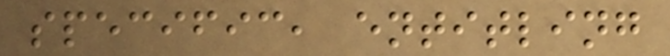specific, entitling
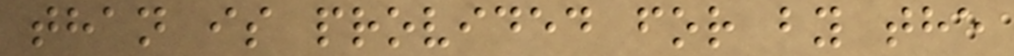than is provided for by the
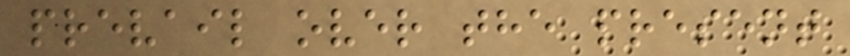prevail over the present
